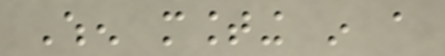When mounting in a
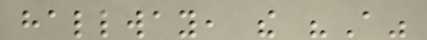hallway, the "A"
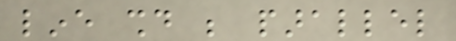line should be parallel
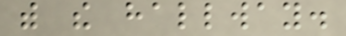with the hallway.
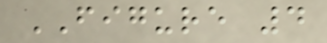FIGURE 4
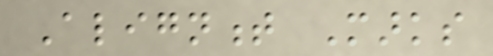Alignment Marks
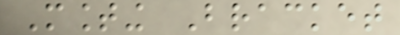Mounting Bracket
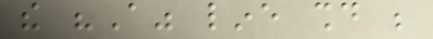the "A" line should be
